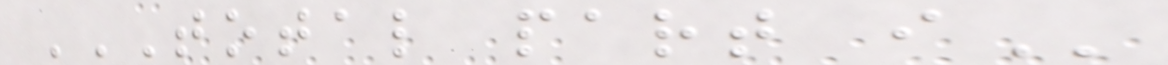TOTAL PART I
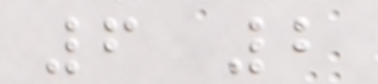6 2
